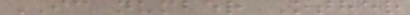IC number Other
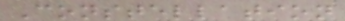Constellation
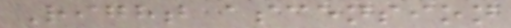Right ascension
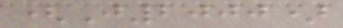(J2000)
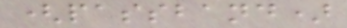(passband)
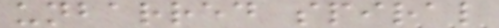unbarred spiral
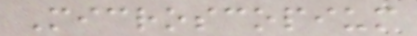Microscopium
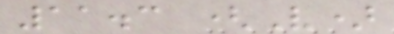11.3 (V)
